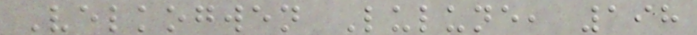Velkogwen Lulune, 198
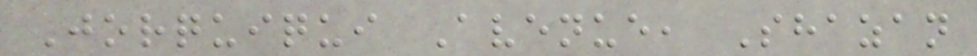Jorquiqui Avenue, Shazan
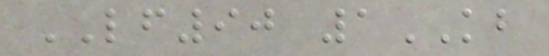LF90 1KB
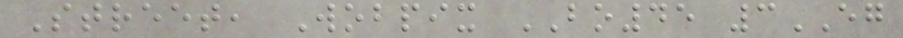Street, Wobpix BO45 3EG
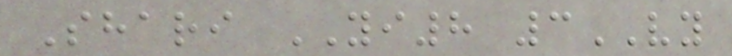Shari YI8 3VY
